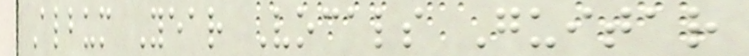Album Year Vocals Guitar
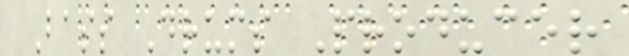Bass Drums Producer
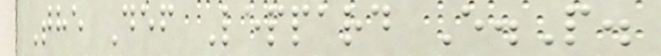The Def Leppard E.P.
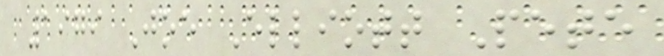1979 Joe Elliott Pete
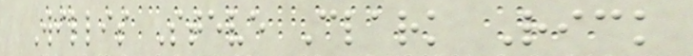Willis Steve Clark Rick
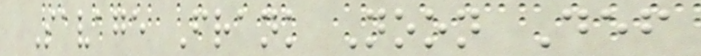Savage Frank Noon Def
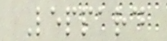Leppard
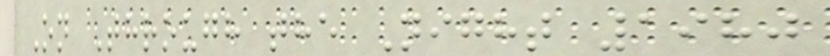On Through the Night 1980
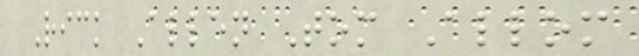Rick Allen Tom Allom
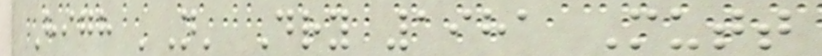High 'N' Dry 1981 Mutt
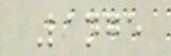Lange
